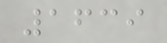1639
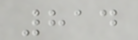814
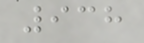938
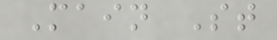Main St
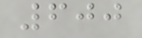600
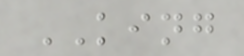KING
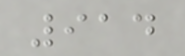914
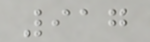917
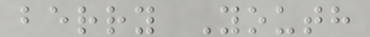berry Youth
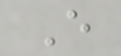E
